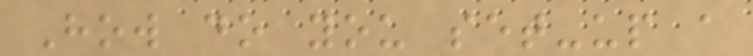How do you set-up a
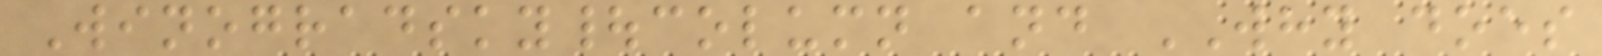Winogradsky|column and WHY does
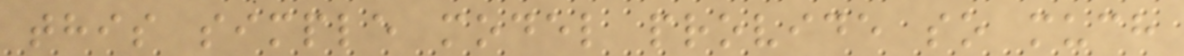this simple model provide so much
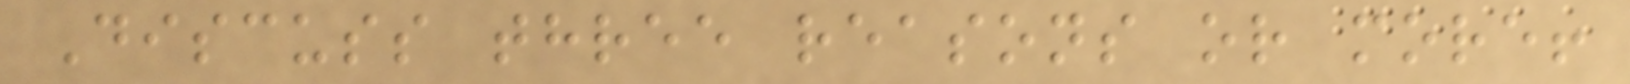Discuss three reasons or more!
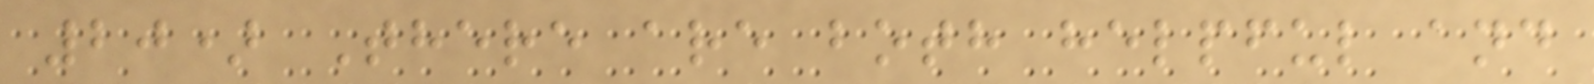20) There are both helpful and
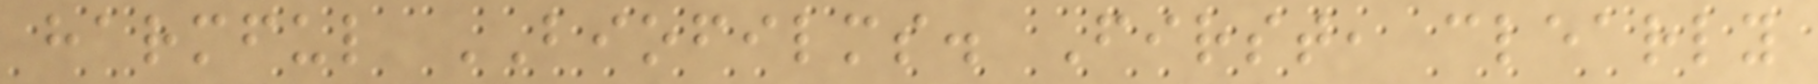harmful BIOFILMS. First, clearly
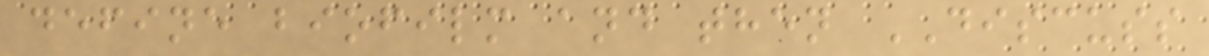define biofilm and then DISCUSS
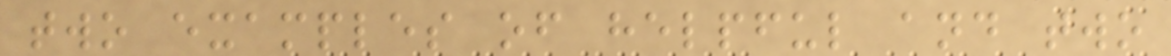two examples of helpful and two
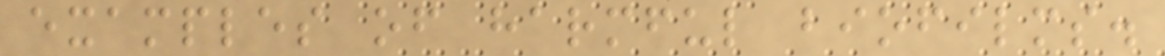examples of harmful biofilms.
